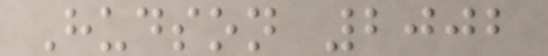Hudson 2002
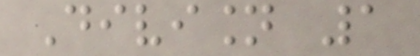Division 1
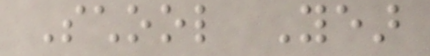School Year
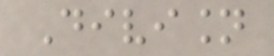Division
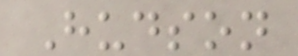Hudson
